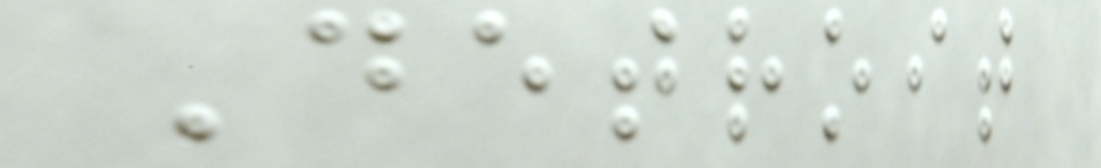Detroit
